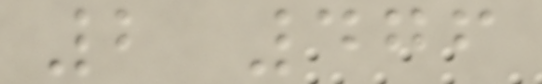2 476
